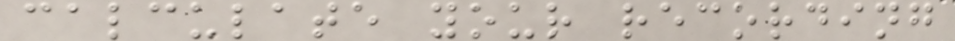calculate your recording
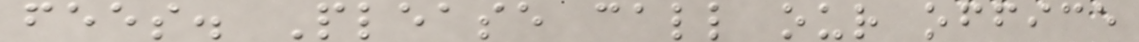fees. Please call our office
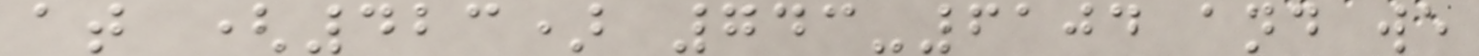at (423) 743-6104 and we
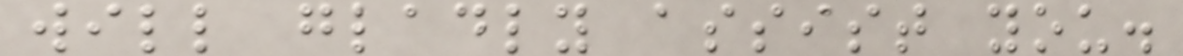will gladly assist you.
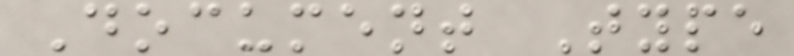Document Type
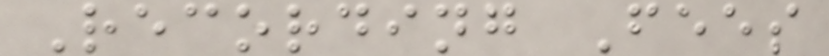Recording Fees
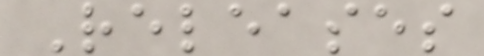Releases
